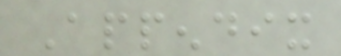Appendix
